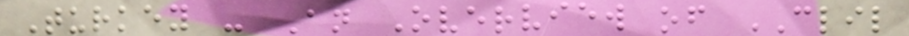Turkey - An Overview of CLIL
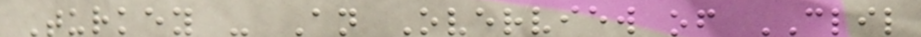Turkey - An Overview of CLIL
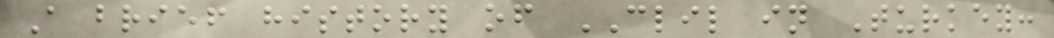A brief history of CLIL in Turkey:
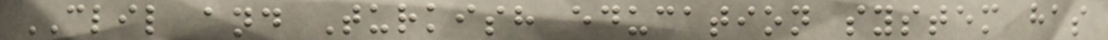CLIL and Turkish education system has
